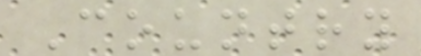Country
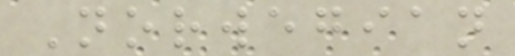Norwegian
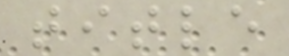title
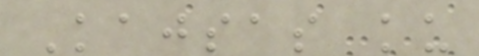Kajsas ku
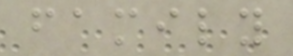family
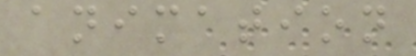animation
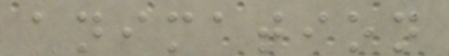animation
